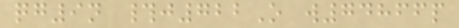qg9n #j722O w74866p
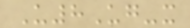U8Ug-x
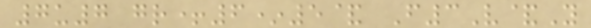7u7 gr+6*5& F3V&Y
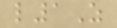l1Z
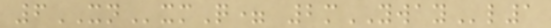6XNxmQ= 2mYWAYl1
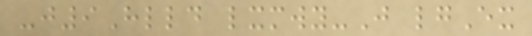-j9Hlld lxmwy-J lgEx
